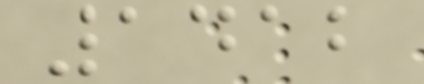1412
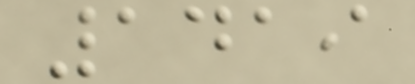1419
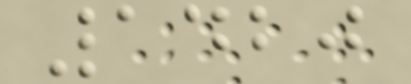1420
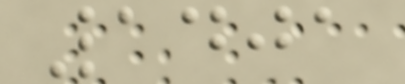1401
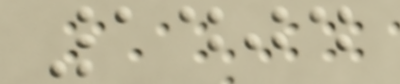1404
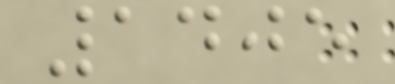1405
